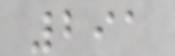291
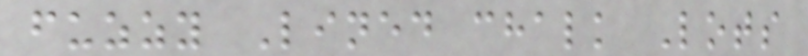fuzzy Lined chalk Lots
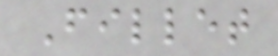Fillet
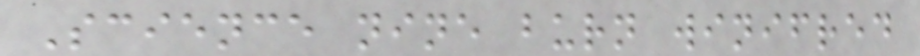Science nine burn winifred
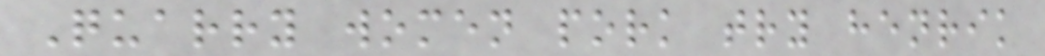Quarry women pork try henrik
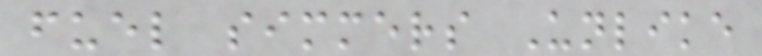fuel simmers Unlike
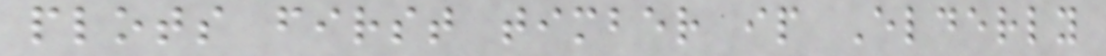plots first timber ip Elderly
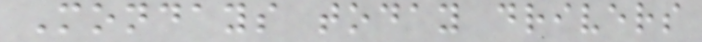Mondays today drivers
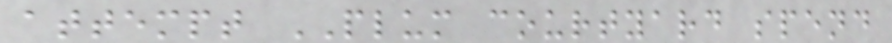attempt PLUM courtyard spend
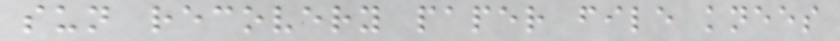sun recovery paper file knees
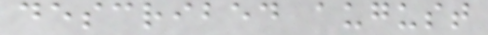described august
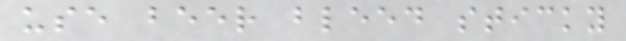use beer bleed sticky
